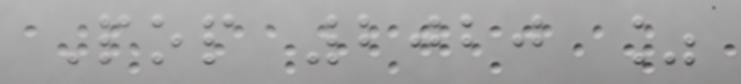Pop 2020 %
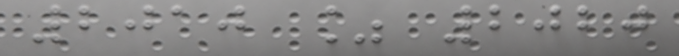2010 % 2020
